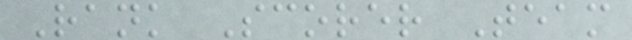Rank Scorer Team
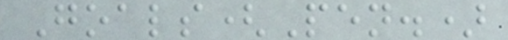Goals(Pen.)
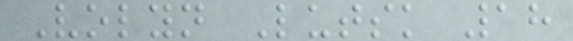Volyn Lutsk 18
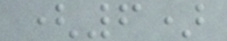(6)
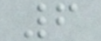6
